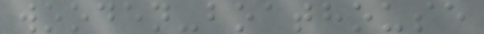wooden-boathouse
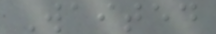Waited
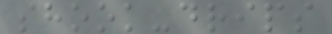shook-drips
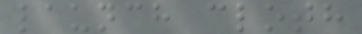launch cloth
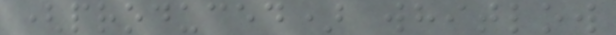(produced) whitlow
